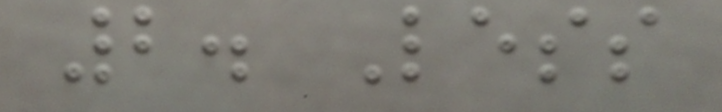2. Less
